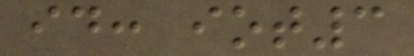id: iot3
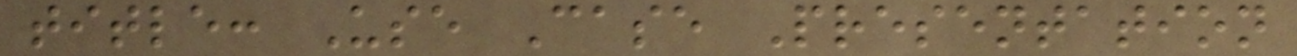title: Use Case Presentation
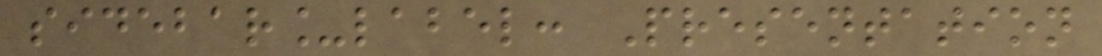sidebar_label: Presentation
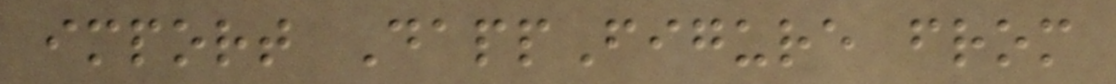import DappFigure from
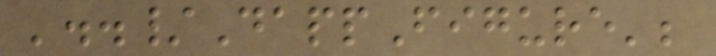'../DappFigure';
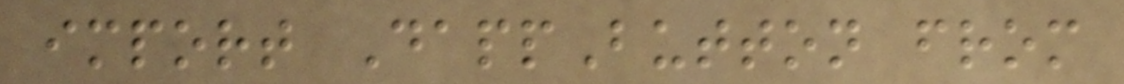import DappButton from
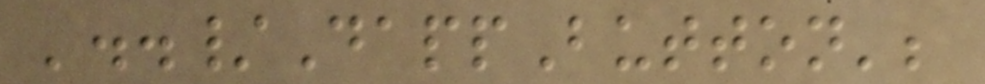'../DappButton';
